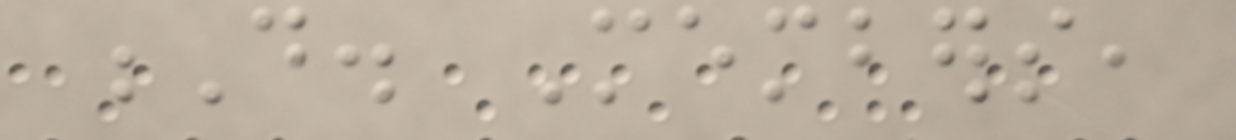D. Members,
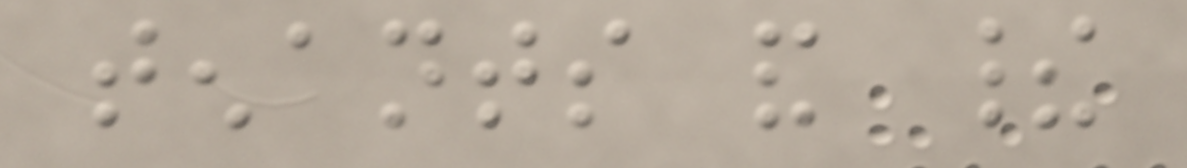tenants and their
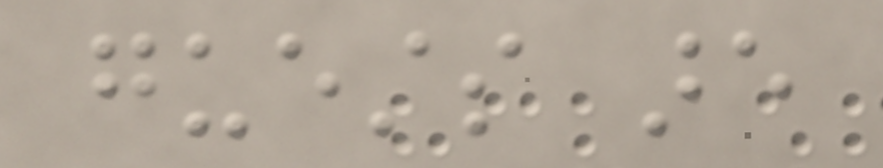guests are
